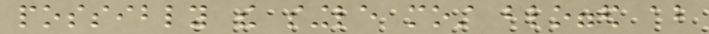possibly the single most blogged about
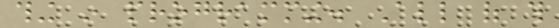thing in programming. All of this
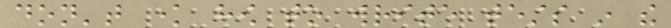don't know how to write tests in the
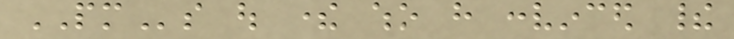PMs out there who have convinced their
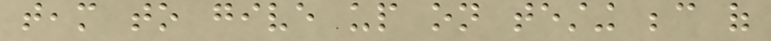team to give up on testing because of
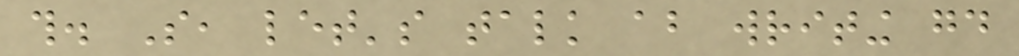this. So, let's talk about writing good
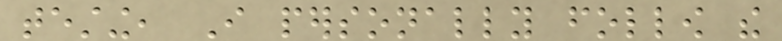testing, I personally follow the
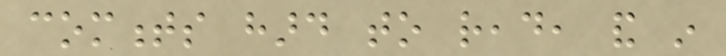comments hard to read, and in
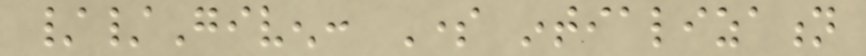//Given: Some intialization
